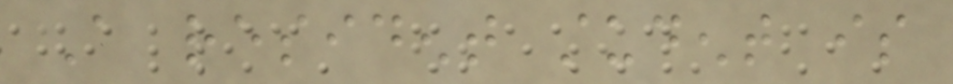A resident student is
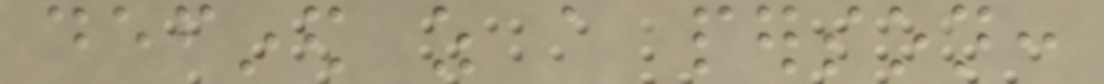defined as a person:
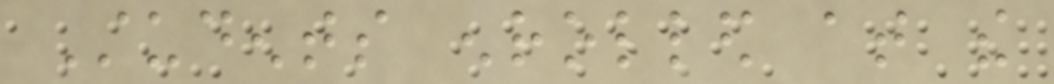Students enrolled at the
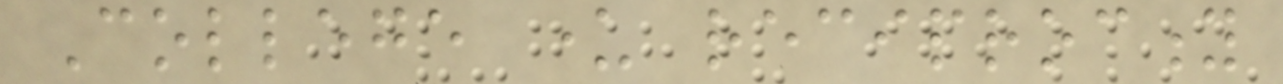College under reciprocity
